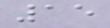15
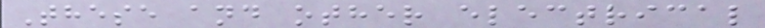These and other electrical
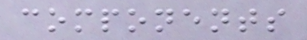components
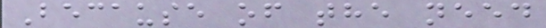Because of the need
